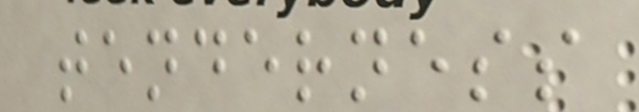tenderness
